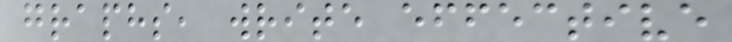graphs, write effective
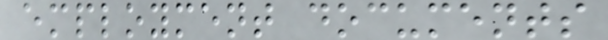employment documents
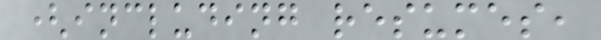(including resumes,
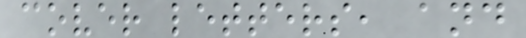cover letters, and
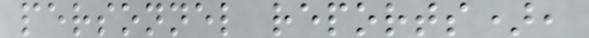personnel reports),
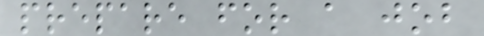prepare for a job
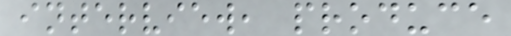interview, produce
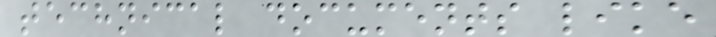technical documents like
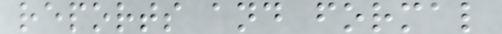reports and formal
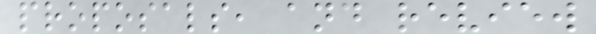proposals, and review
